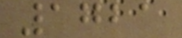1721
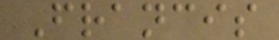Francis
